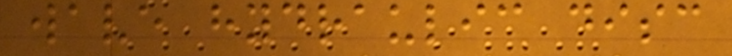wave hydraulic disc
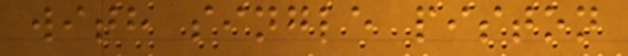with single piston
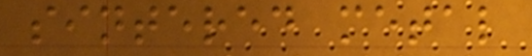sintered metal
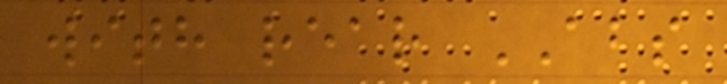with rear ABS
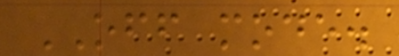OFF mode.
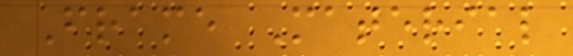Frame Material
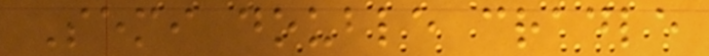Semi double cradle
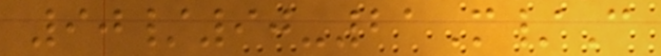90/90-21M/C
